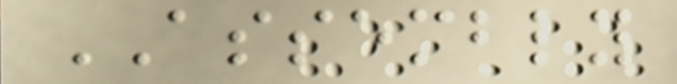ASSEMBLY
